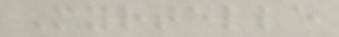Myrtelle
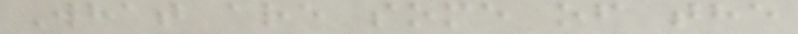What are some of the
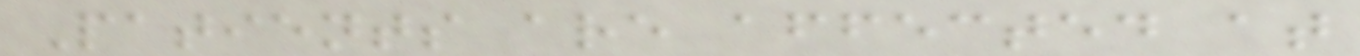Patients are affected at
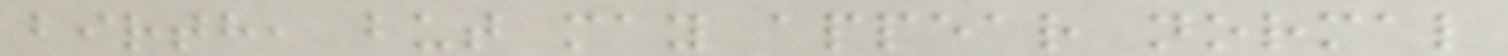birth, but may appear normal
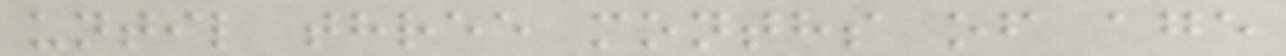until three months of age
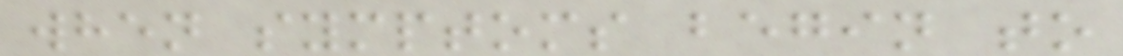when symptoms begin to
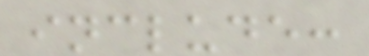include:
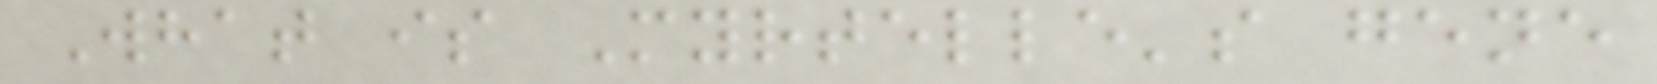What is Myrtelle's gene
